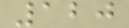120
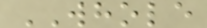WHOLE
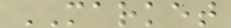MARKET
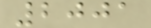2001
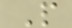P
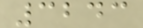3243
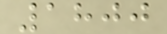1800
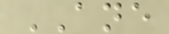ANE
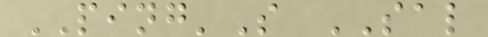PING'S SAL
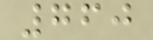760
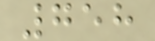758
